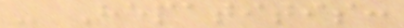- Hepatitis:
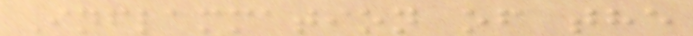Inflammation of the
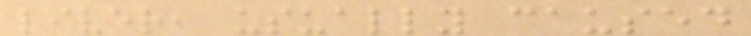liver, usually caused
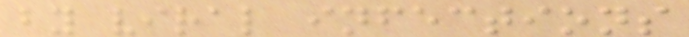by viral infections
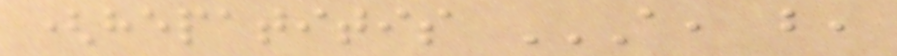(hepatitis A, B,
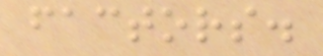factors.
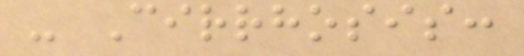- Cirrhosis:
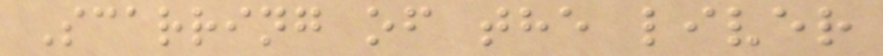Scarring of the liver
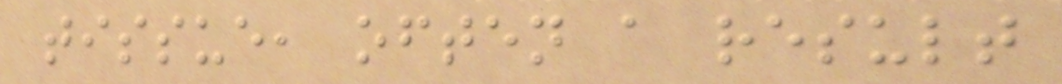tissue, often a result
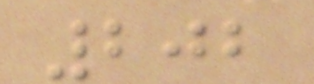202
